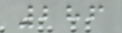286
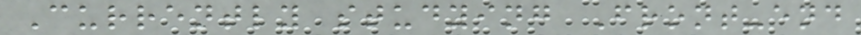Currently studying Front-end
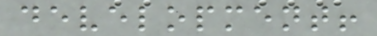development!
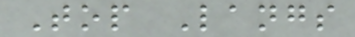Top Langs
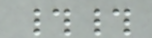##
